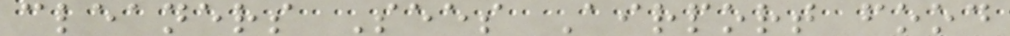cleaners Sees Airport food
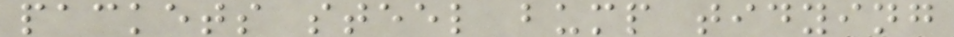packets steel bump tidying
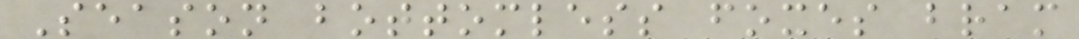Season bottomless foxes bram
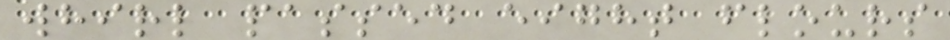whirl passed eight flours
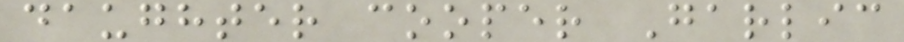daughter cooper Garlic
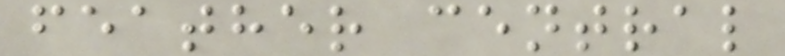feather central
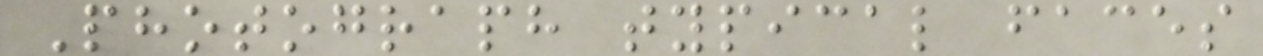Photograph typical faces
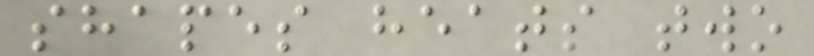shapes heats two
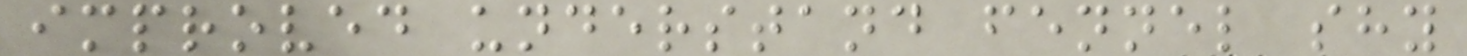improved understand fennel shy
